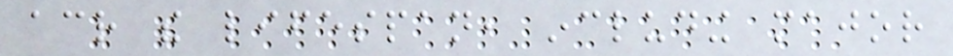across the lifespan, including major
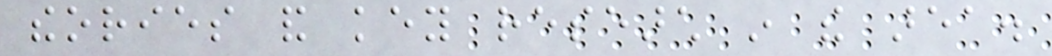theories and key research in the area.
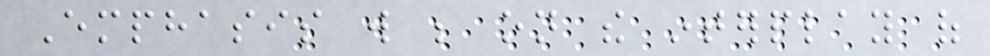Emphasis will be on the interplay of
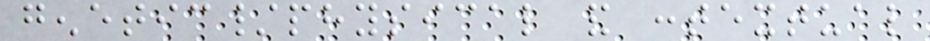genetic/physical and contextual
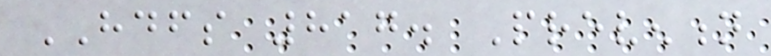HDFS 817. Prevention
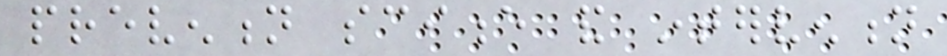prevention science and intervention
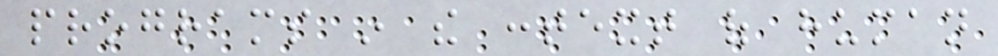programs in the context of human
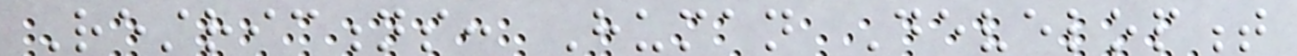Restrictions: Human Development
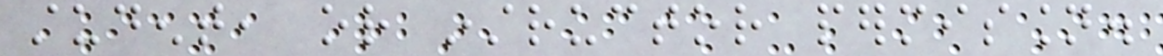student, or instructor permission.
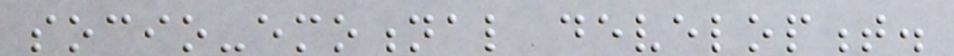socio-emotional development.
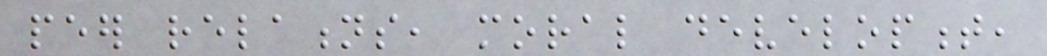peer relations, moral development,
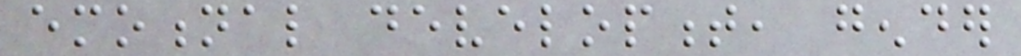emotional development, gender
